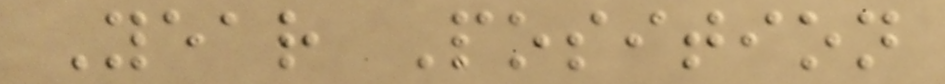Year Position
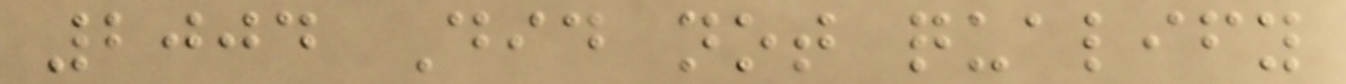2004 Did not qualify
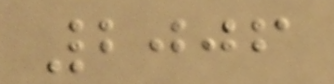2006
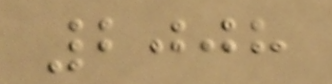2008
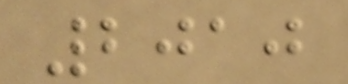2010
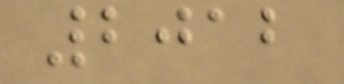2012
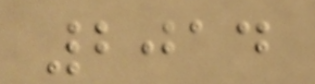2014
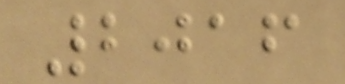2016
